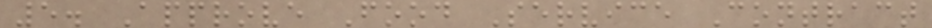5. Approve Food Service Contract
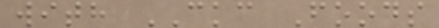with CKC Foods
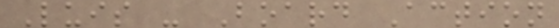Luis - Board Action
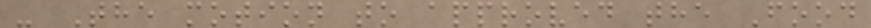- The motion to approved the Food
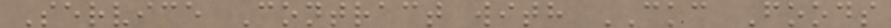Service Contract with CKC Foods
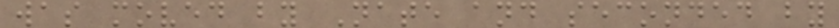was moved by Nate and seconded by
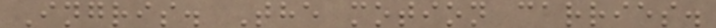Ingris. The motion carries.
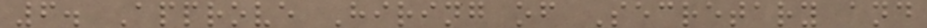6. Approve Hiring of Secretary and
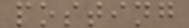posting
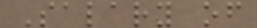Salary of
